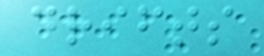drifts
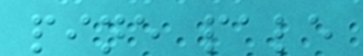pine pale
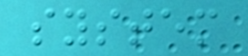system
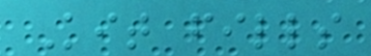Kit fills
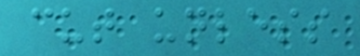cut unless
